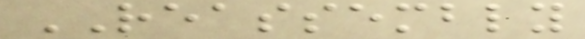REASSEMBLY
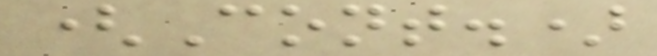(Cont.)
